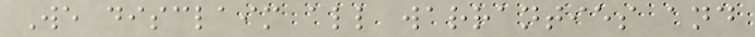We disclaim all warranties and
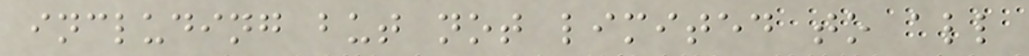including but not limited to all
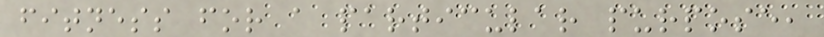fitness for a particular purpose,
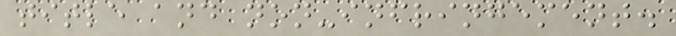title and non-infringement.
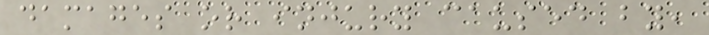damages or injury caused by,
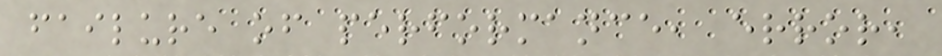failure of performance, error,
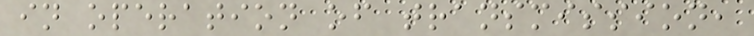in operation of transmission,
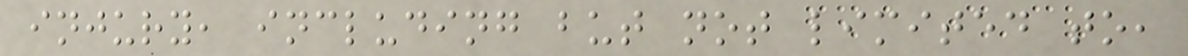injury, including but not limited to,
